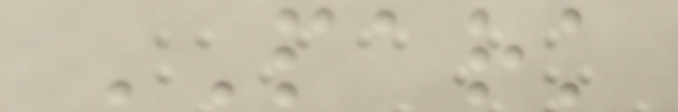PARK
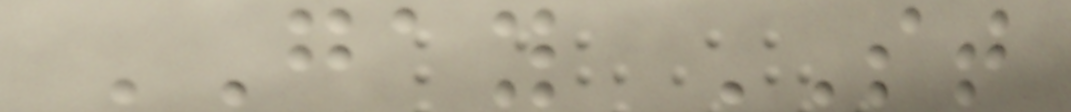GAY ST
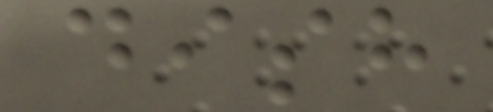dish
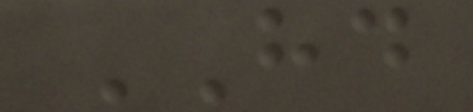HD
